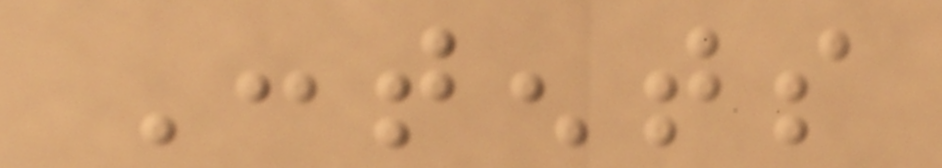Contents
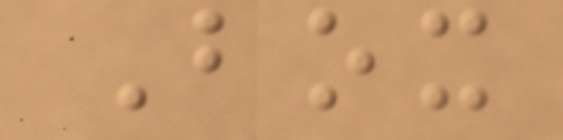Box
